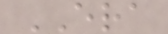ERA
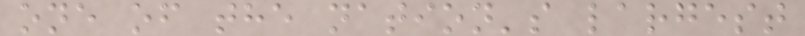one of the nation's largest
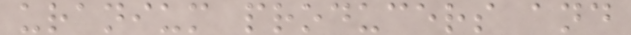uranium producers and
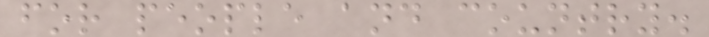for people and country.
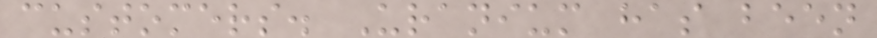customers. Uranium has been
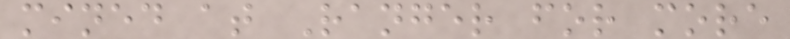mined at Ranger for more
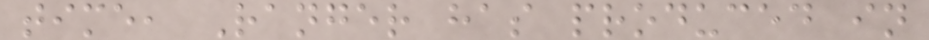time, Ranger has produced in
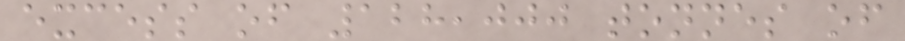excess of 128,000 tonnes of
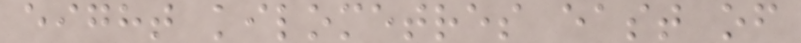eight kilometres east of
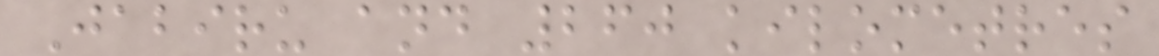Jabiru and 260 kilometres
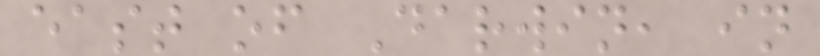east of Darwin, in
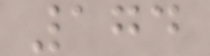174
